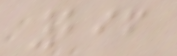296
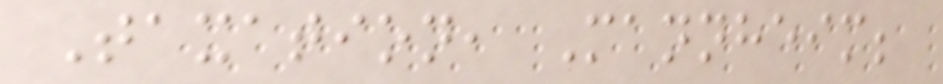Taxation, Mannheim;
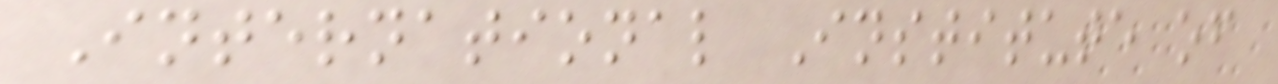International Institute of
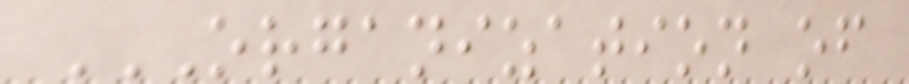ORGANIZATION OF
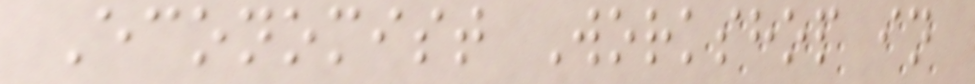Economist Workshop in
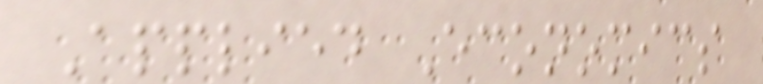Applied Economics
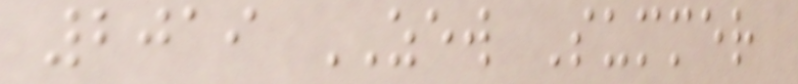2019 ZEW Summer
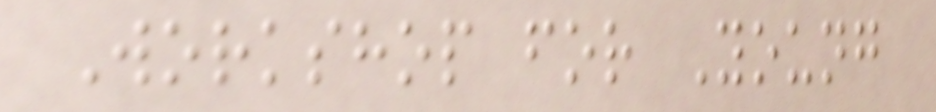Workshop for Young
